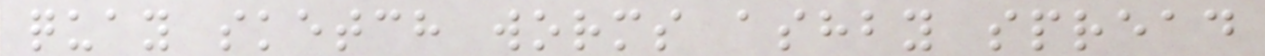quay sketch worms ashby spread
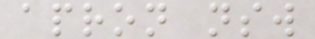apron nsw
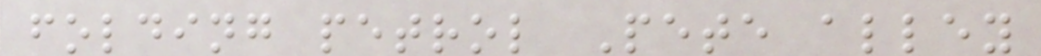folding petrol Pete alley
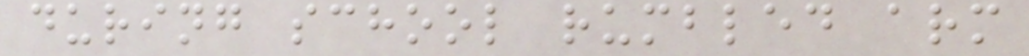during school rumbled arm
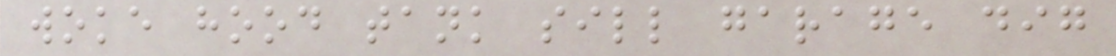woke hood tank sill garage dig
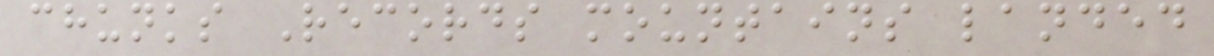chunks Records mountains landed
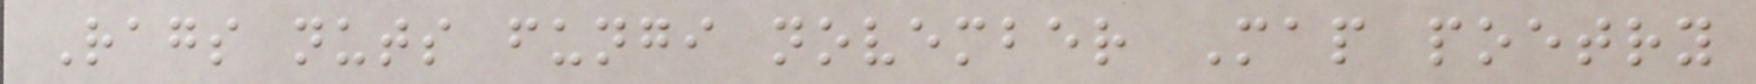Rags nuts fungi november Map poetry
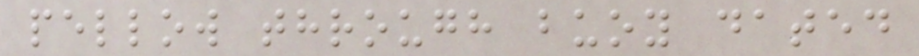pellow through buoy dated
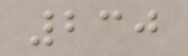230
